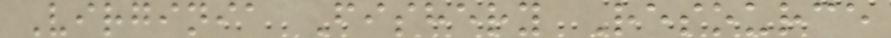Virginia Fishery Resource
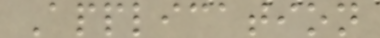Application
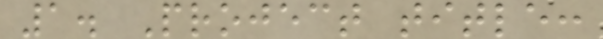1. Project title:
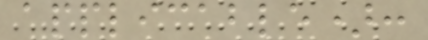applicable):
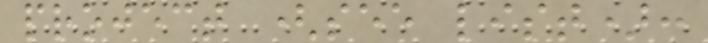project (see list):
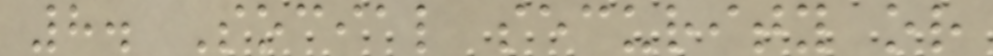8. Social security or
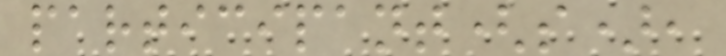participant(s),
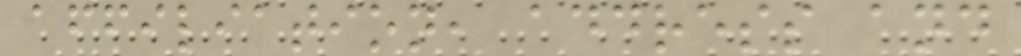affiliation, address and
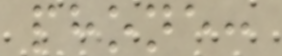phone:
